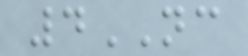4NC
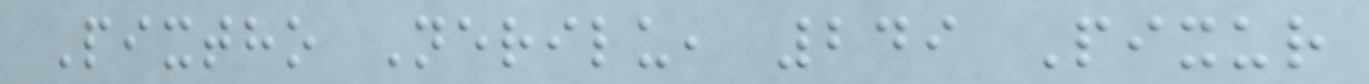Pixtho Nerilu, 249 Pixur
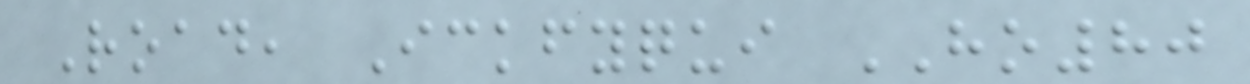Road, Ickfyqui HO80
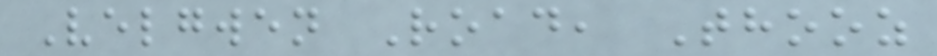Velgwen Road, Thooz
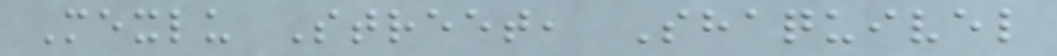Mexlu Street, Shaquivel
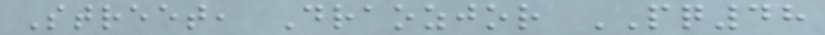Street, Draozjor PQ48
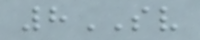8SV
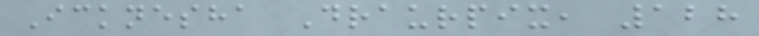Icknesha Draurpix, 128
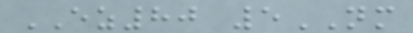EZ80 5NM
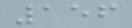156
